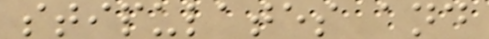stipulates and
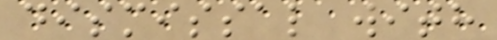dismissal with
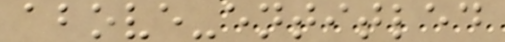above-entitled
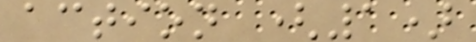action (1)
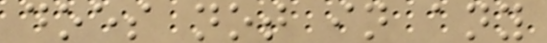does not in any
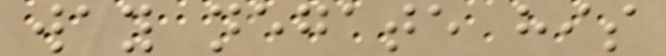way negate his
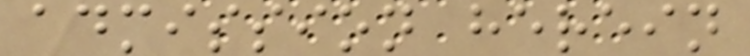admission herein
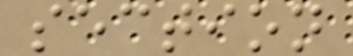section
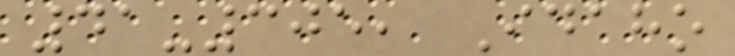41-305, Idaho
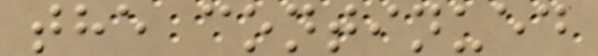the continued
